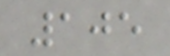105
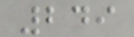249
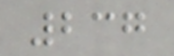237
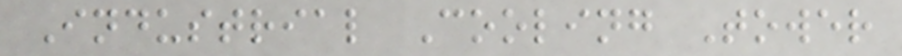Industrial Cooling Tower
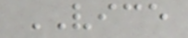VICE
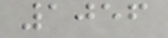1056
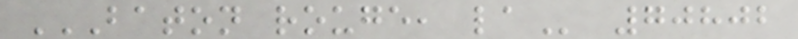BATON ROUGE, LA 70802
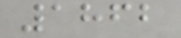1862
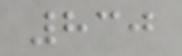830
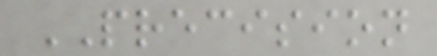PRECISION
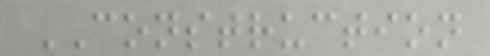CONSTRUCTION
